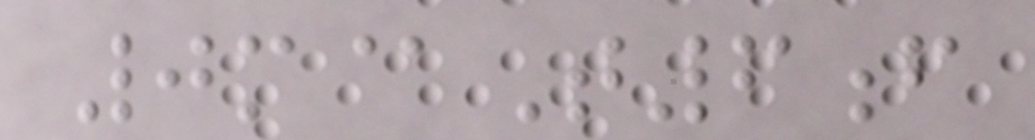0m@T6f
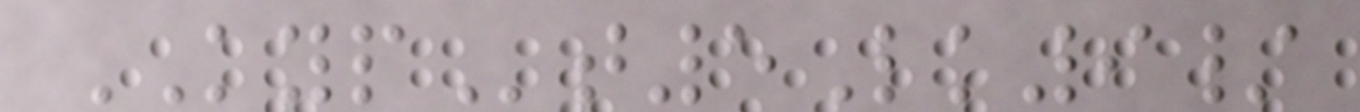KYPt5Lk9/
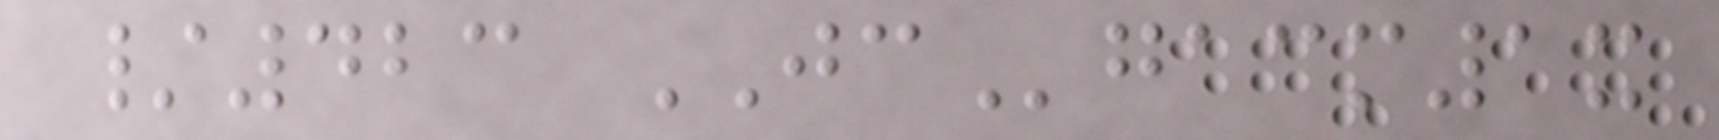/423 JCgacm1x
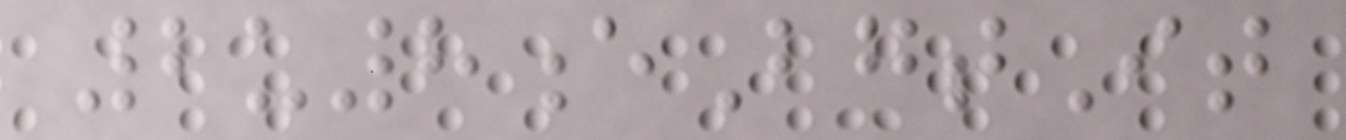2u8eBgtIt
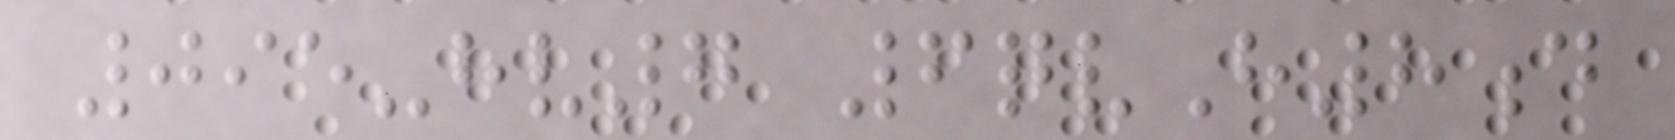095-hv7 6qvH8d
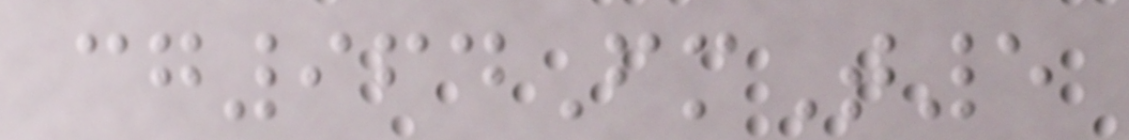cg964FmT5
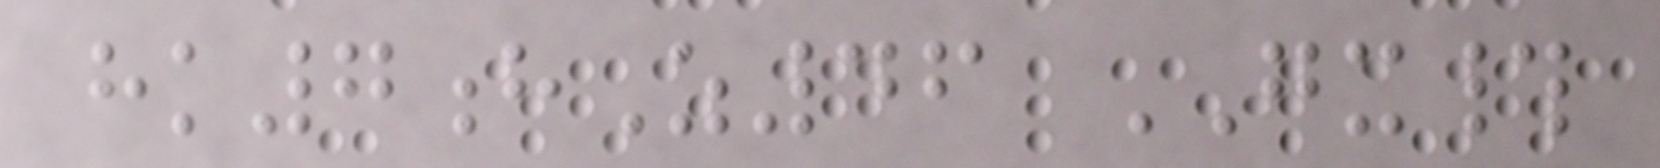hk7hZ46 GX#
